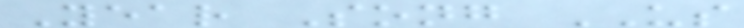Year Song US
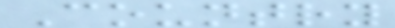Country
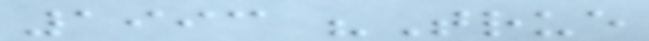1993 "True
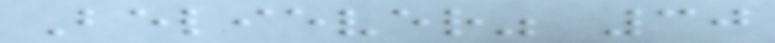Believer" 30
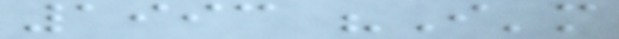1993 "I'm
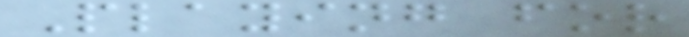Playing for
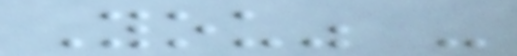You" -
